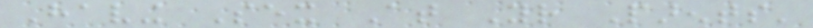Having Sex At Your Parents'
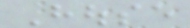House
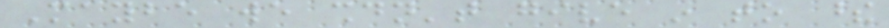Maybe we shouldn't give in to these
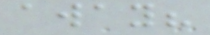away?
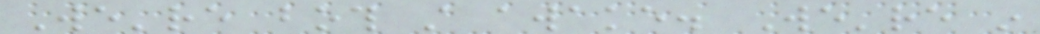We're both still awake. We're in
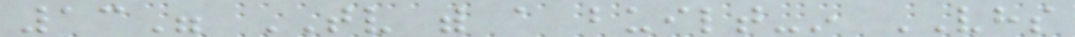13" TV with a built-in VHS
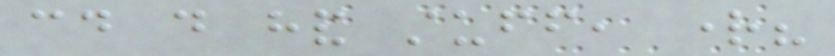could do hand stuff, right?
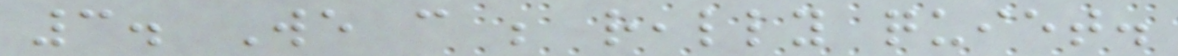3. We can be really quiet.
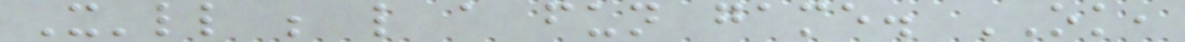It'll be like a fun game. OK,
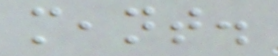meant.
